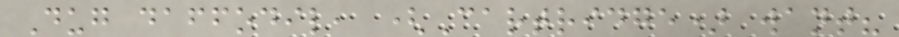Dug daffodil, (Cartridge) want?
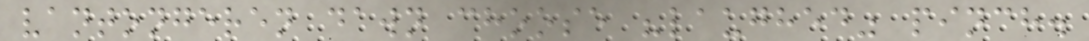vantongeren dawn choose "laughed" pinch.
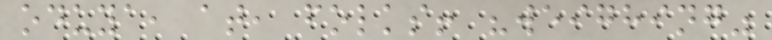oduya, at, folks! "weighing"
